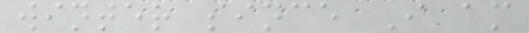winter since I am
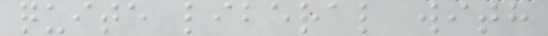quite liberal with
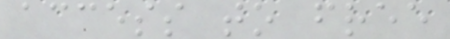access to free
